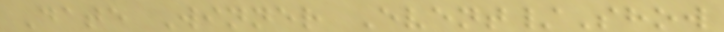Date Winner Event/Show
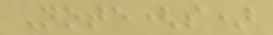Note(s)
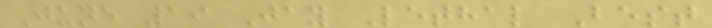June 19 Jay Lethal Best
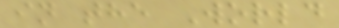in the World
